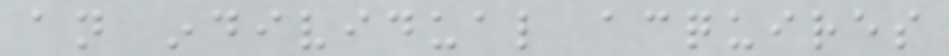an individual acquires
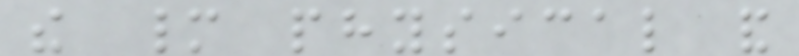the many physical and
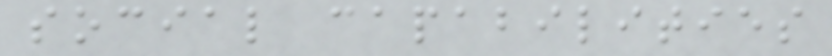social capabilities
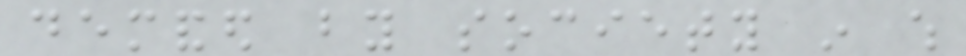demanded by society in which
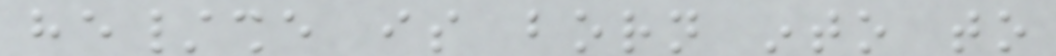he/she is born into to
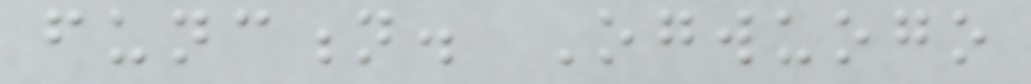function. Ogwuogo
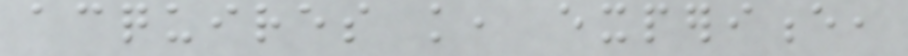acquires knowledge, experience,
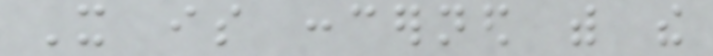It is concerned with the
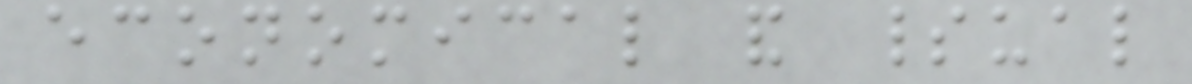economical and spiritual
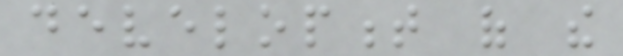development of the
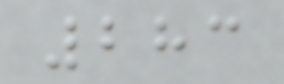283
